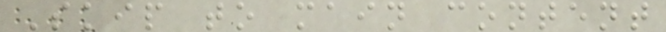Skip to main content
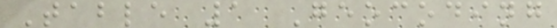Table 1 Geocoding
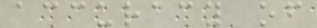accuracy of
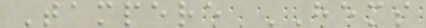Tampere HEMS
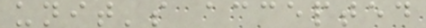unit's accepted
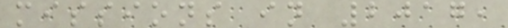missions in 2017,
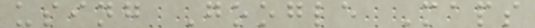using Google Maps
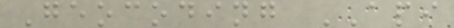Geocoding API
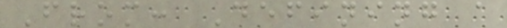From: Defining a
